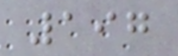197
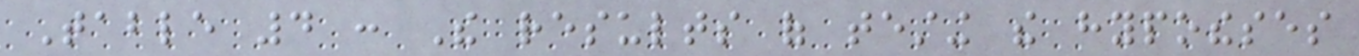Table 4 : The results of testing the hypotheses
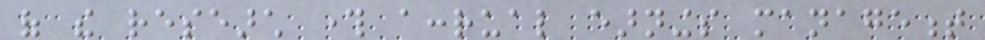of the research through accrual earnings management
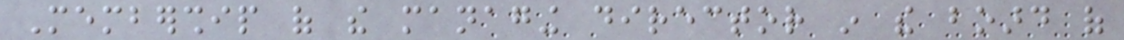Membership of the managing director in the board of
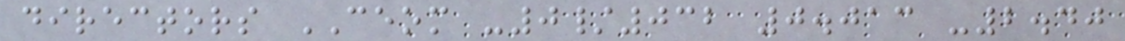directors CEOM -0/032 0.013 -2.40
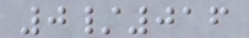0/016
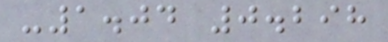-1.04 0.298
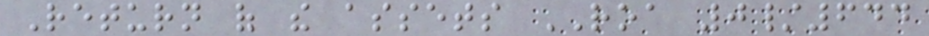Return of the assets ROA 0/644
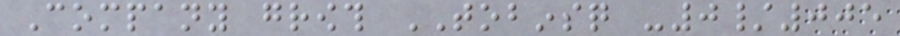Company growth TOBINSQ -0/005
